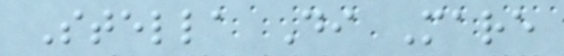Stella Di Mare
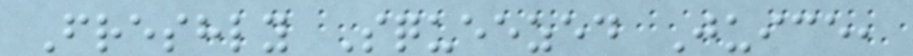Freshly Squeezed Juice,
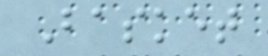Basket
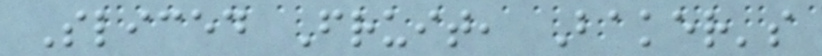Sliced Fruit, Baker's
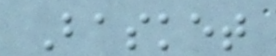Basket
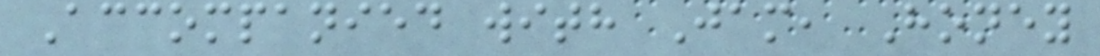Accompanied with Jam, Honey
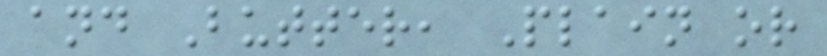and Butter, Plain or
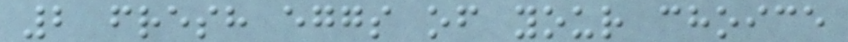2 fresh eggs of your choice
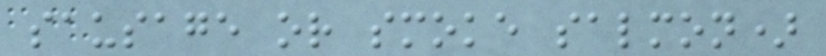sausage or smoke salmon)
